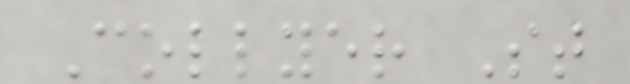Collyer St
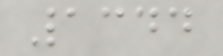1344
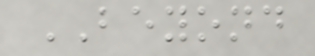BEYOND
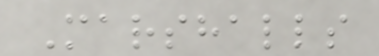Marshalls
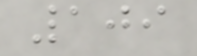109
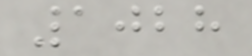1028
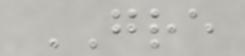GRE
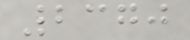2370
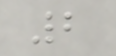2
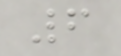6
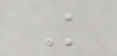K
